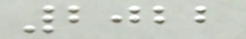2022
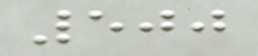500
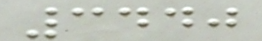3440
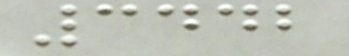3442
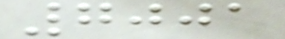7001
